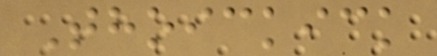Thoickick
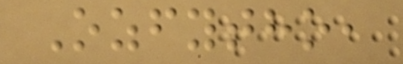Ozfytho,
